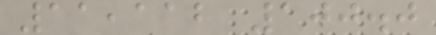11,112 100.0
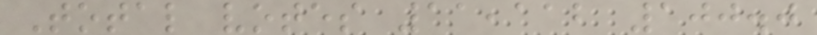Total votes 11,112 100.0
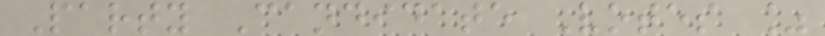Party Candidate Votes %
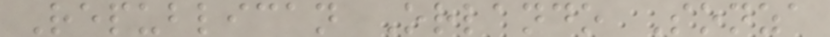Republican Orlando Sonza
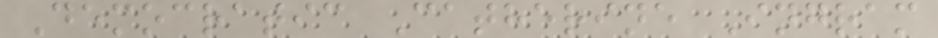Democratic Catherine Ingram
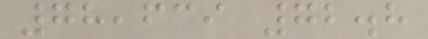78,639 72.8
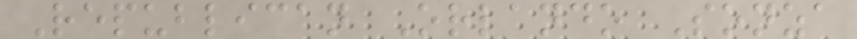Republican Orlando Sonza
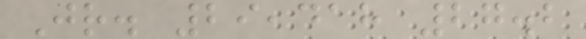Jr. 29,418 27.2
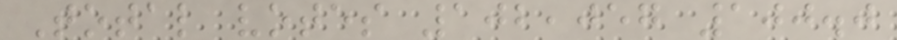Total votes 102,057 100.0
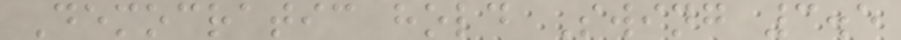Democratic hold Swing 3.5
